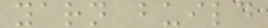yarn build
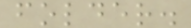folder.
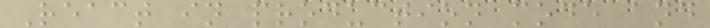React in production mode and
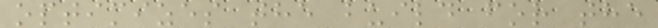optimizes the build for the
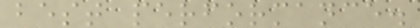best performance.
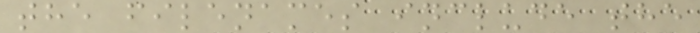the filenames include the
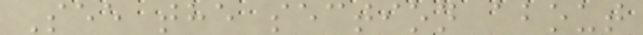See the section about
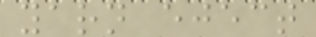yarn eject
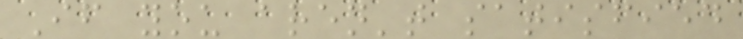If you aren't satisfied
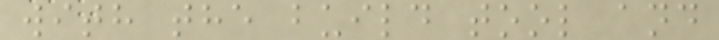with the build tool and
